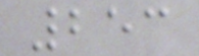253
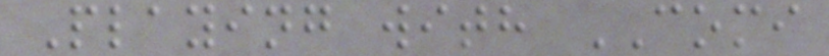Playing with COMI
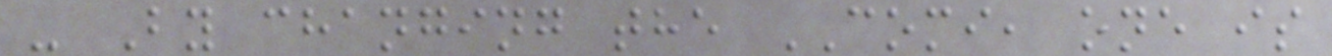- By changing the COMI, one is
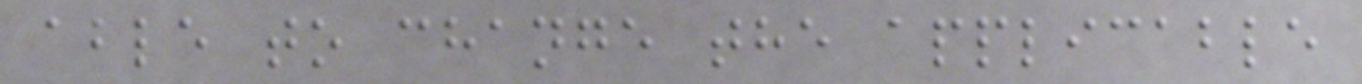able to change the applicable
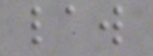law
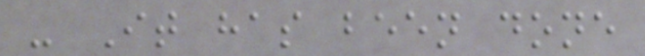- It has been done
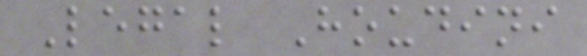Legal Houdini
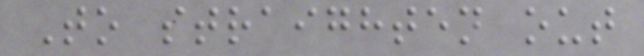To straighten out
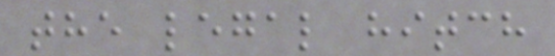the legal hitch
